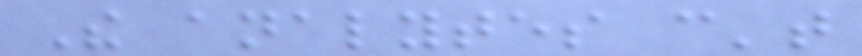The analytes can't
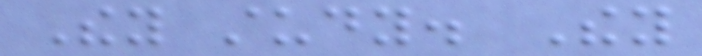They study. They
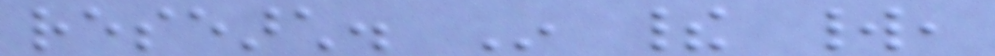research. In their world,
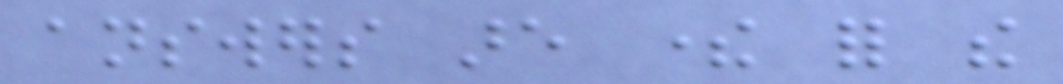answers are there for the
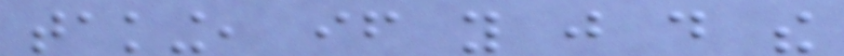taking, if you just do the
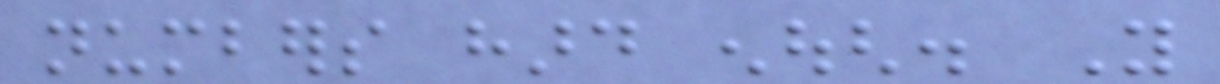numbers hard enough. You
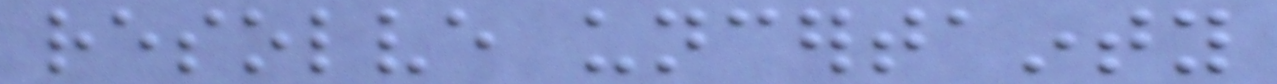resolve uncertainty
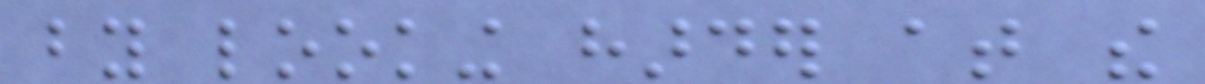by looking harder at the
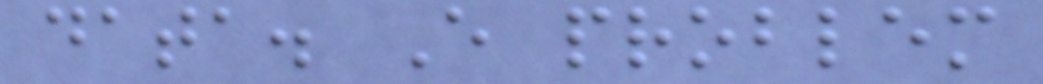data. Every problem
